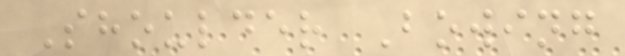Shoulder Bowing
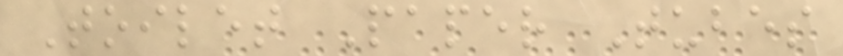Toilet Paper Tubes
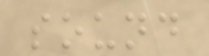sound
